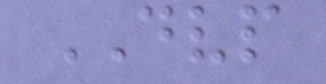DVP
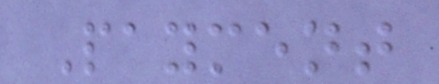Payment
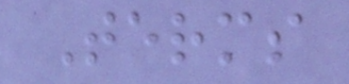Terms
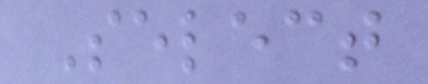Select
